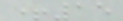+15
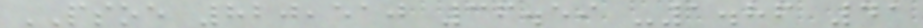PSOE 820,510 36.59 -1.86 41
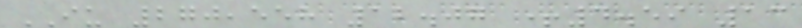IU 270,558 12.07 +4.59 13
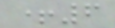+6
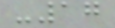-17
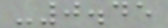-0.45
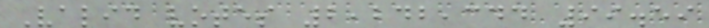Valid votes 2,242,344 99.59
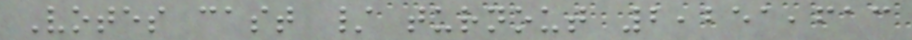Votes cast / turnout 2,251,613
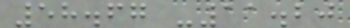58.67 -11.20
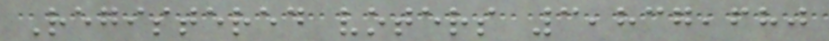Registered voters 3,837,680
